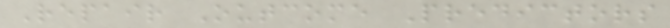Repair Outcome Predictors
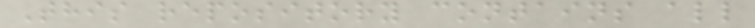This repository contains all
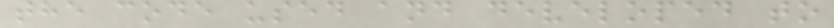the code used and developed to
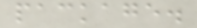package.
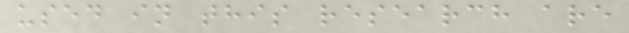used in this research are
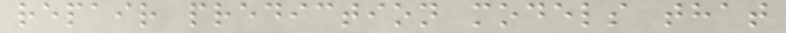repair prediction models that
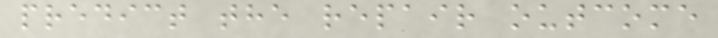predict the repair outcome
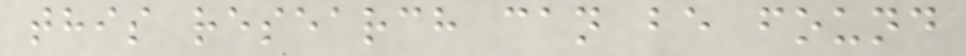this research can be found
